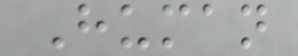Human
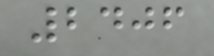2406
